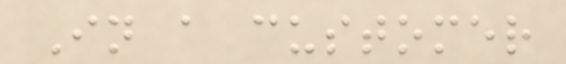In a customer
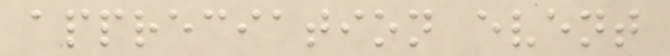appreciation event
